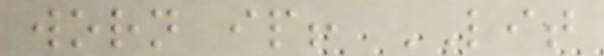worn ip! LIT
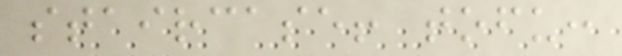staircase! tofu:
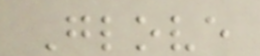Glove
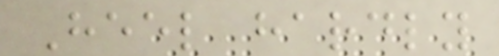Heel hardly
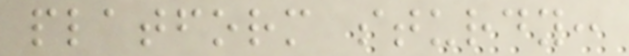platform sturdy:
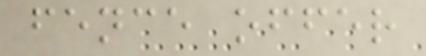fence offer
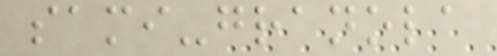sami-granola
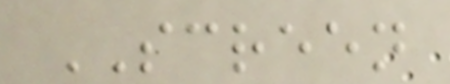SCREEN
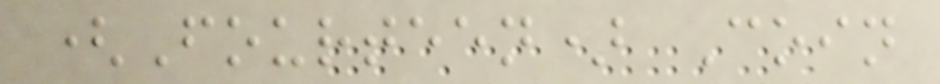(Fourteen) Coin
